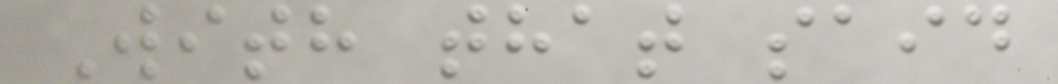With that said
